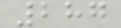287
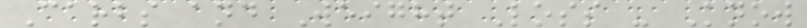Carbs and Weight Loss - Know
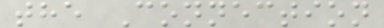the Connection
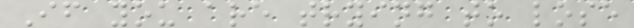If you are trying to lose
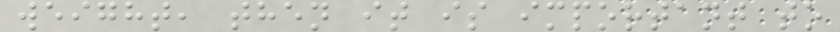weight, then it is important to
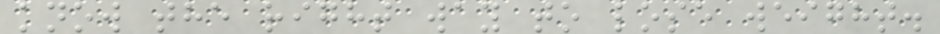know the right way to lose weight.
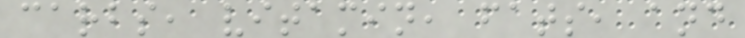carbs, vitamin, fats, and
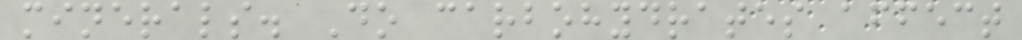minerals. Do carbohydrates affect
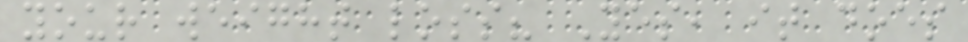your weight loss? Yes, it does
